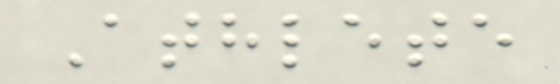Athlete
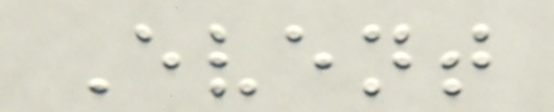Event
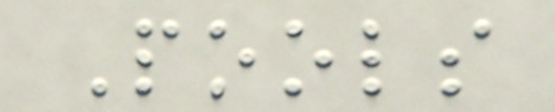Pools
